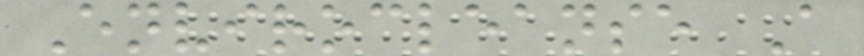Envirocleanse A
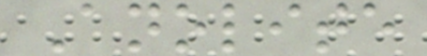Anolite
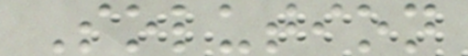Solution
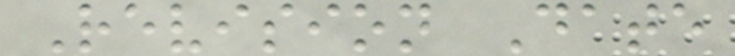Revision Date
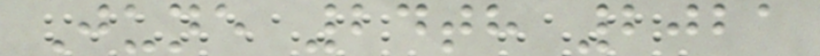June 24th 2021
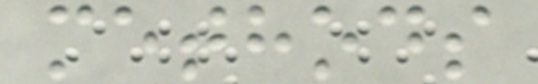methods
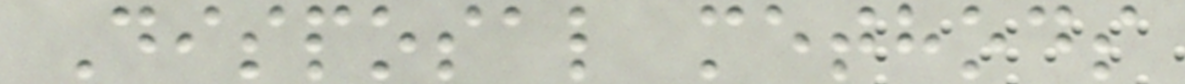Disposal methods
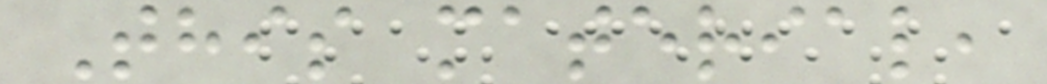This material,
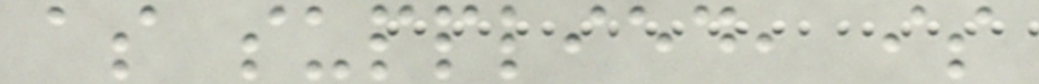as supplied, is
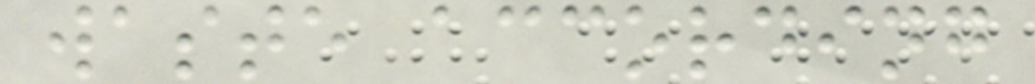waste according
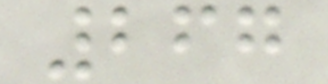267
